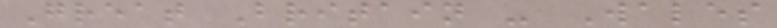Great Britain - Wales
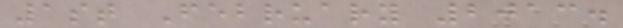1st February 2013.
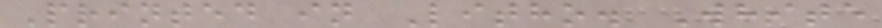Printed in Litho. White
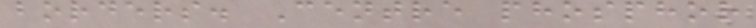borders. Centre phosphor
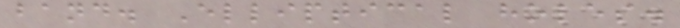band. Elliptical holes.
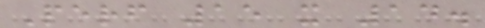Perf 15 x 14.
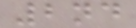2nd
